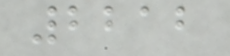2212
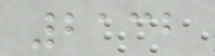2132
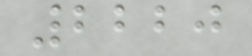2220
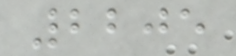2205
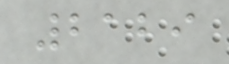2129
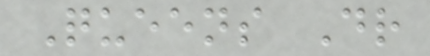Queens Dr
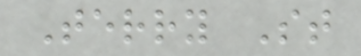Terry St
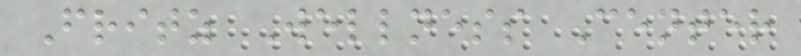Fritz Wellness Center
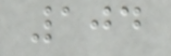104
